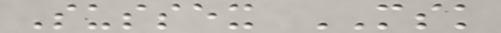Sussex MSK
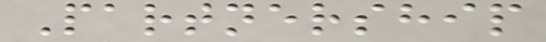Partnership
